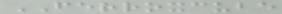FERROXCUBE
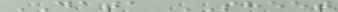DATA SHEET
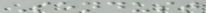Sendust
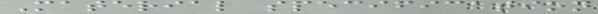Material specification
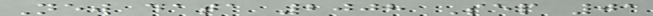New data 2008 Sep 01
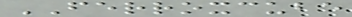FERROXCUBE
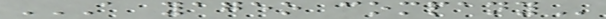A YAGEO COMPANY
